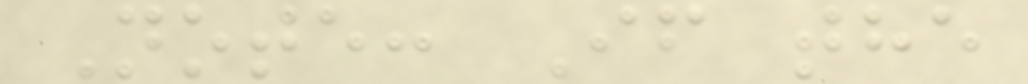Note: If the
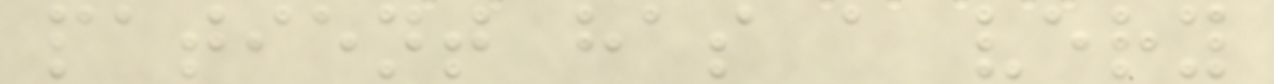patient has a very
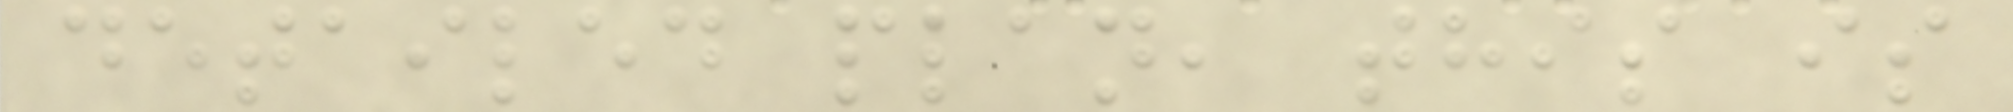detailed plan, this is
